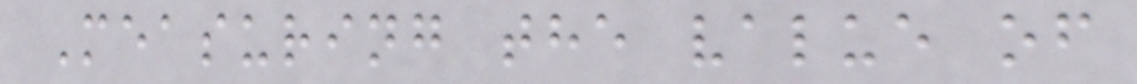Measuring the value of
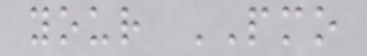your PMO
